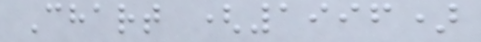Chart (1996)
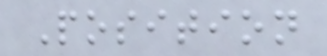Position
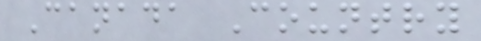Canada Country
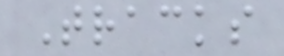Tracks
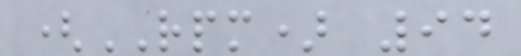(RPM) 94
